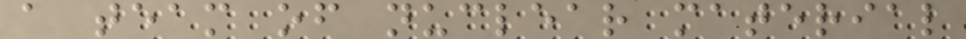a team of nuclear material
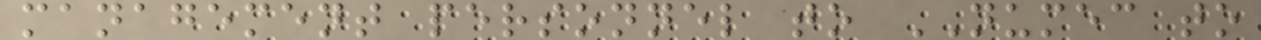management personnel to NUMEC to
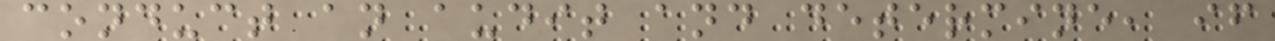conduct an audit and determine, if
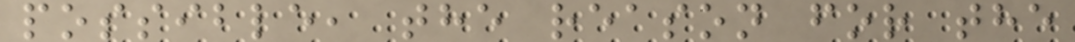possible, the reason for the
